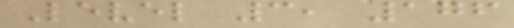Level 3, 176
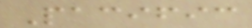Pacific
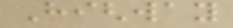Highway
